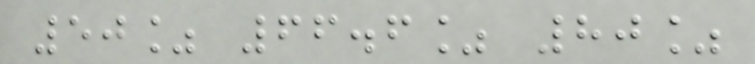50% 66.6% 80%
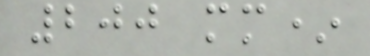200 mm*
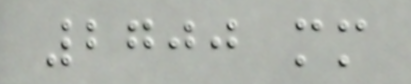2700 mm
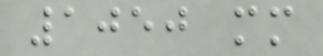1050 mm
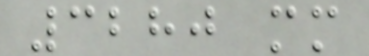3280 mm
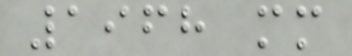1968 mm
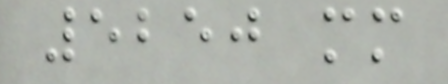5250 mm
